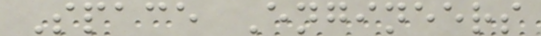Space Engineers
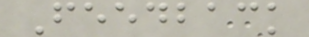Feedback
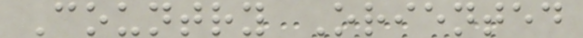Country Oriented
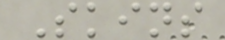Skins
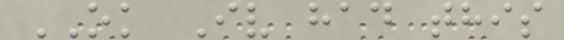OK Iv had this
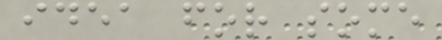idea for some
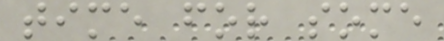time for some
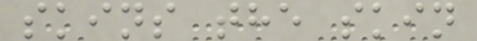skins the skin
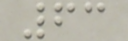63
